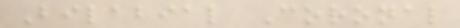Bilabial Coronal
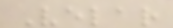Velar
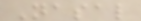Nasal
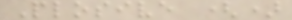Plosive ()
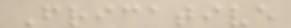Fricative
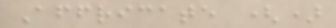Affricate ()
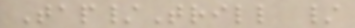Tap/Trill /
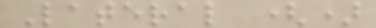Lateral ()
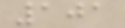101
